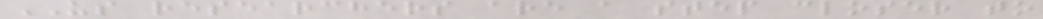US researchers are a step closer to
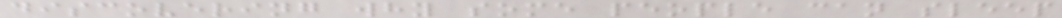discovering why some people can sleep
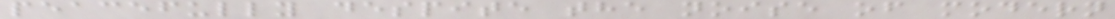peacefully despite the noise of modern
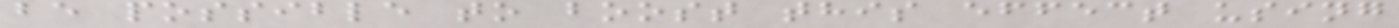be possible to boost this effect using
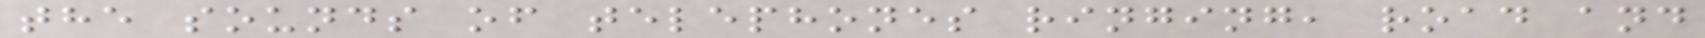the sounds of telephones ringing, road and
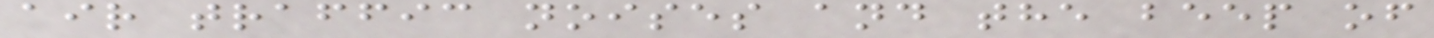air traffic noises and the beep of
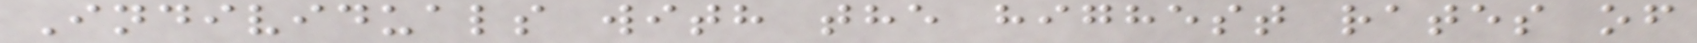Individuals with the highest rates of
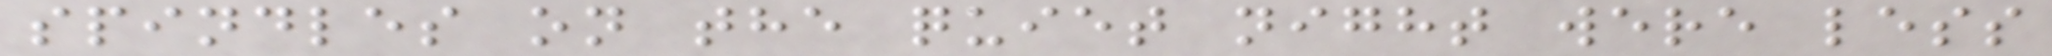spindles on the quiet night were less
